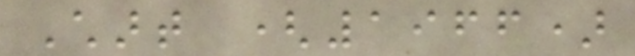Chart (1966)
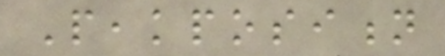Peakposition
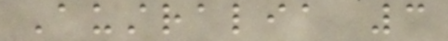Australia 3
